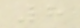8
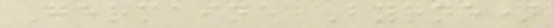Germaine Byrne)
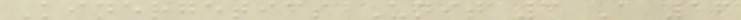Kinergetics Unit 3 A 16
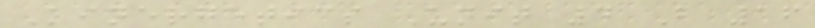Kinergetics Unit 4 B 16
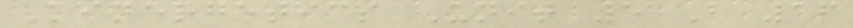Kinergetics Unit 5 B 16
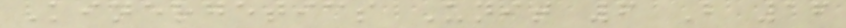Kinergetics Unit 6 B 16
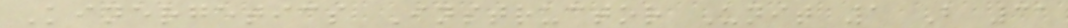Kinergetics Instructor Unit 1 B 31
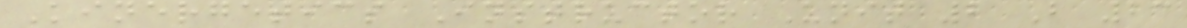Kinergetics Instructor Unit 2 B 23
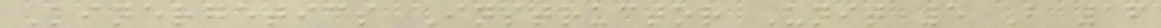Kinergetics Instructor Unit 5 B 16
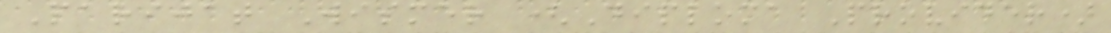Parijat Wismer (Diploma Provider)
